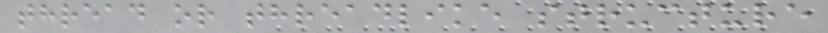thread or threadlike structure
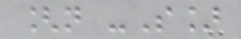[n -S]
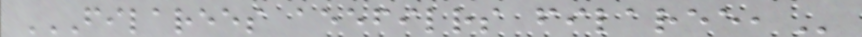FILAREES AEEFILRS FILAREE,
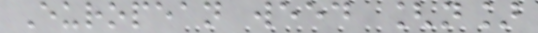European weed [n]
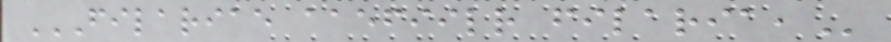FILARIAE AAEFIILR FILARIA,
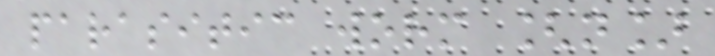parasitic worm [n]
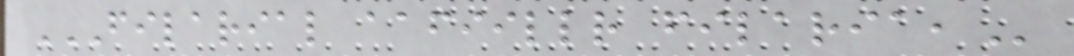FILARIAL AAFIILLR FILARIA,
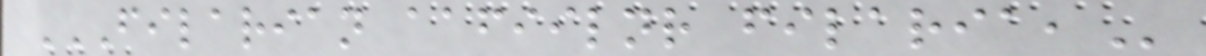FILARIAN AAFIILNR FILARIA,
